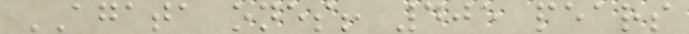AGATA ones! 405 pears
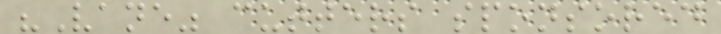"Vane" cutters sponsored
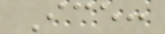Ice:
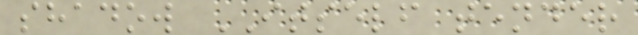shadow ITSELF tender
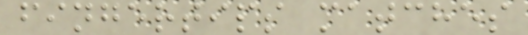fingertips matches
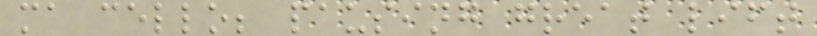ma cello; pausing great lift
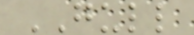GULL
